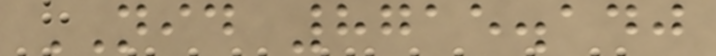NID 8715.140
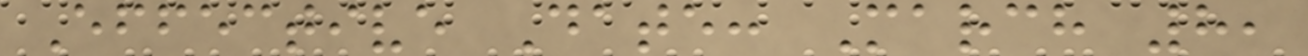Effective Date: March 8,
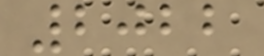2022
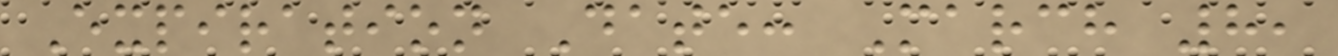Expiration Date: March 8,
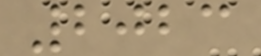2023
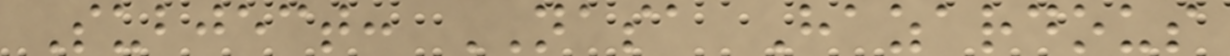Subject: NASA Hazardous
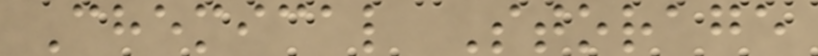Chemical Storage
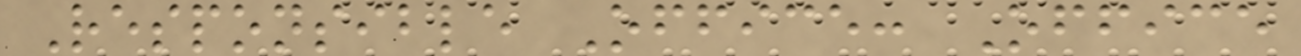Responsible Office: Office
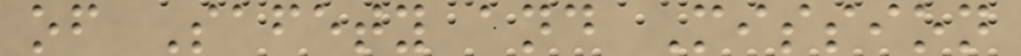of Safety and Mission
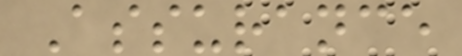Assurance
